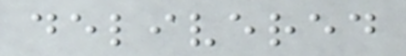delivered
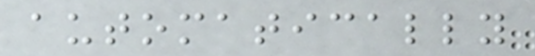automatically
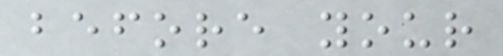before your
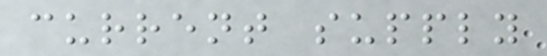current supply
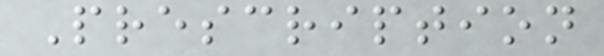Prescription
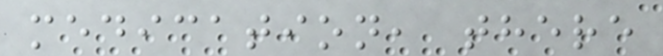medication, there
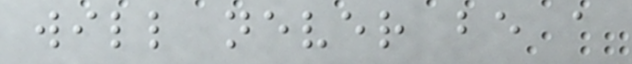will never be a
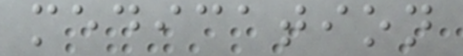medication
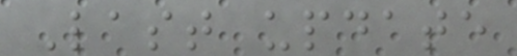Last update
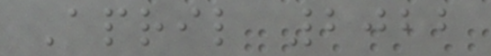April 2022
